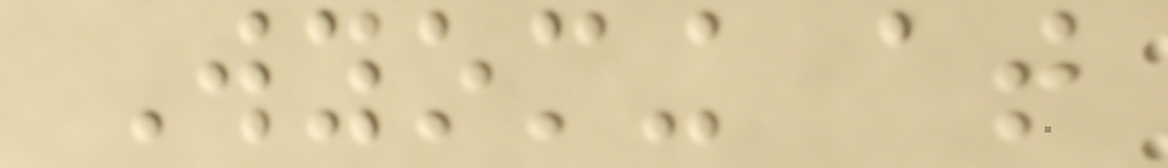Wyoming at
